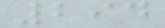294
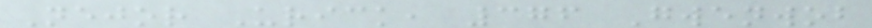Nejor Urick, 376 Gwenwob
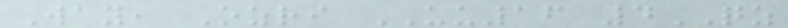Way, Ozri UU16 4QZ
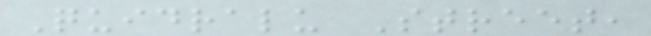Quidralu Street,
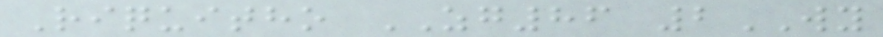Riquitho ZG86 2WY
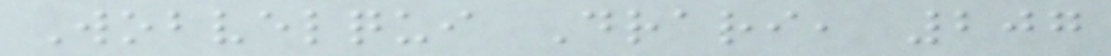Wobvelqui Drari, 207
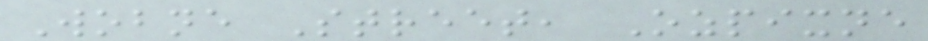Wobne Street, Ozpixne
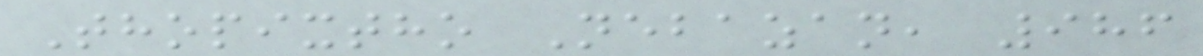Thopixtho Nebazan, 986
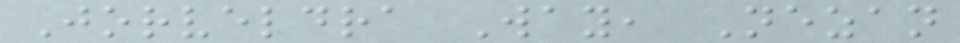Jorveldra Way, Nezan
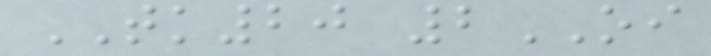TK20 2OI
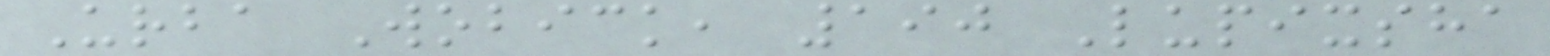Urba Wobick, 190 Lupixsha
